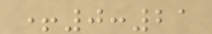+0:21
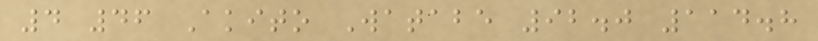4 46 Akito Watabe 92.0 114.8
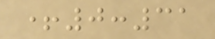+0:31
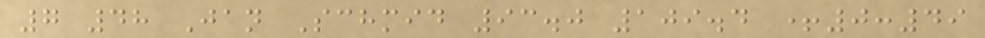7 48 Jan Schmid 93.0 109.4 +0:49
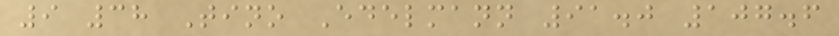9 38 Tino Edelmann 91.0 107.6
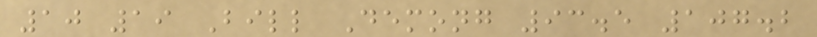10 19 Bill Demong 93.5 107.2
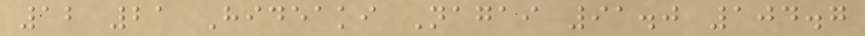12 21 Hideaki Nagai 91.0 104.7
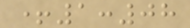+1:08
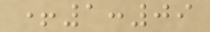+1:09
